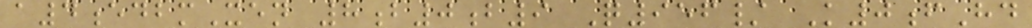a4edbmXen 8b0b9 Q956/ K0fHd
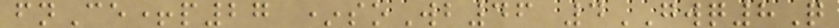fnCe+p27 *soWb46 4GWQ8Q
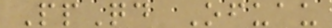PpQd Ofuau
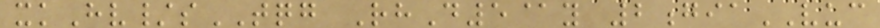xkHv/sTQG RhD5@y 2giaVUC
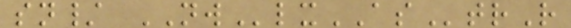sn/ NWlxAStrR
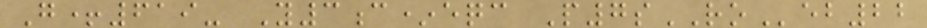G+619- Y3c*eqc P7sROeb22
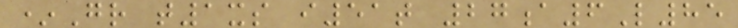*Gr t1xs i51t 27a6L85
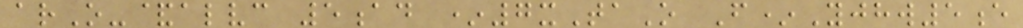arO-&alvc 5ad *7xTaO F*Yjhw5e
